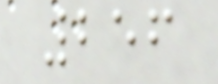256
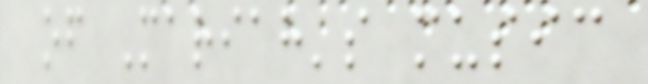of Mariah's music
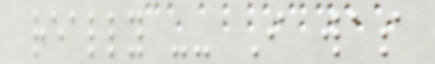really -- I was
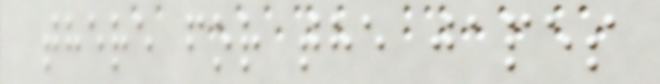there for the japes
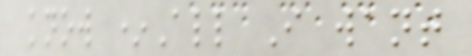know *All I want
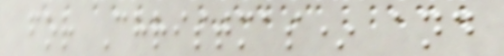for Christmas* and
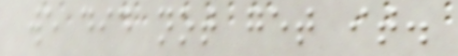we did not get it.
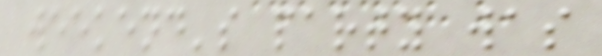weekend's party was
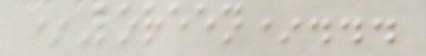*Loreen*...
